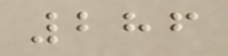286
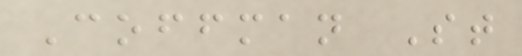Coffman St
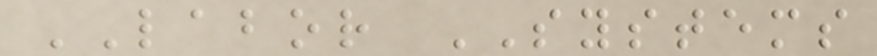LABOR SYSTEMS
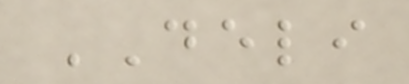DELI
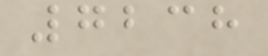7238
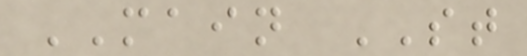MAIN ST
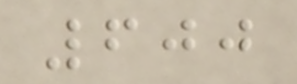600
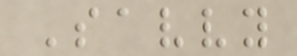Savvy
